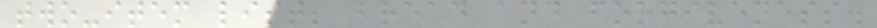two-item list; bread and forgiveness.
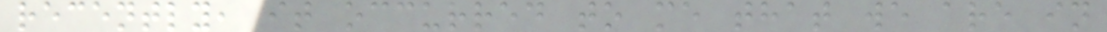recently, it occurred to me that we are in
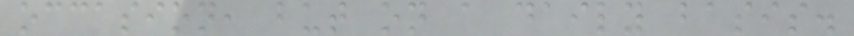occasion, but on a daily basis.
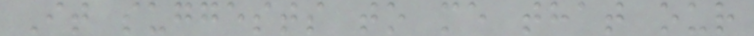It suggests to me that our
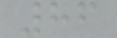86
